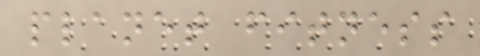planet fitness
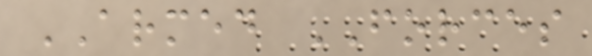ARMED FORCES
